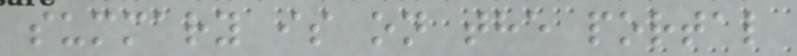summary is on the portal
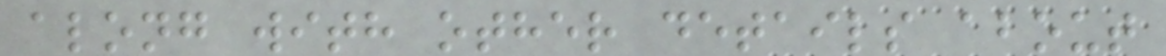along with other details about
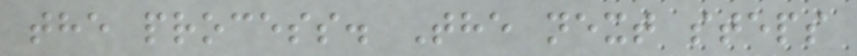the process. The next steps
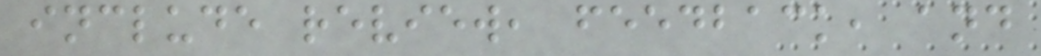include review, feedback, and
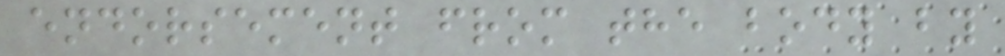endorsement from the body by
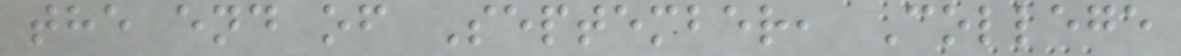the end of September, College
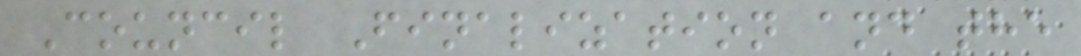Council Finalization and the
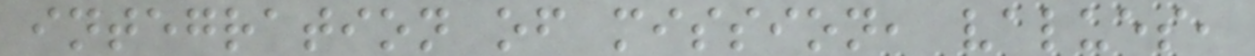integration of mission, values,
